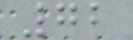72
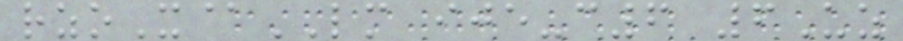rzoX@LM ije-c6 6Uz
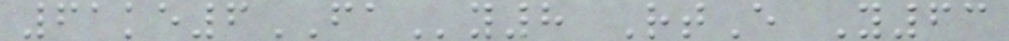61ke6FAy8 RtE Y63
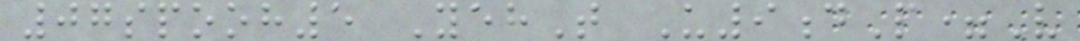07spooh5 YehT U9dP=V
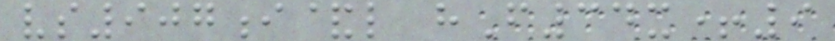vs907i&l hF34x+9
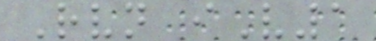Rvn iV1
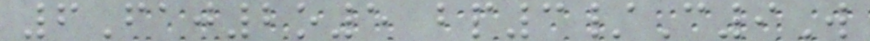6Faj2o5 bp3/C9W
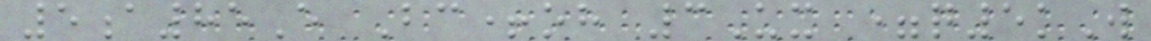5a85E Bc+oh 3Ux =q5kW
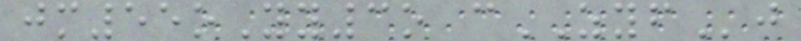jm55oYy3o cZYFj
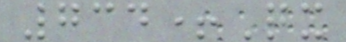734+Qx
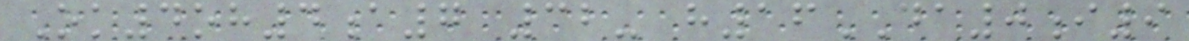Ok4oh4a7 32- h16DA0i9
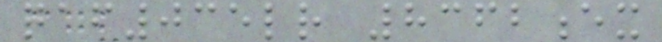qaf035lr 8362ex
